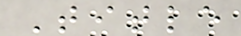Title
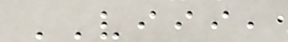VIII,
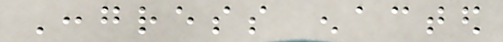Congress enacted
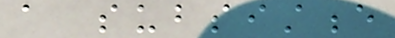a subsistence
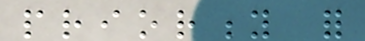priority for
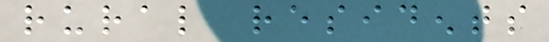rural residents
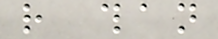rather than
